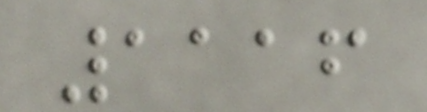1116
